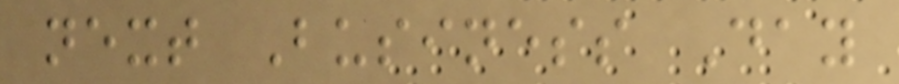next Business Day
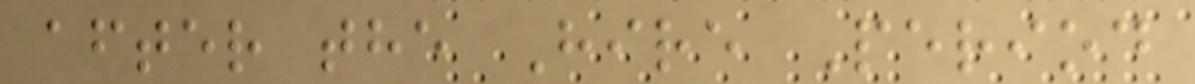after the Hire Period
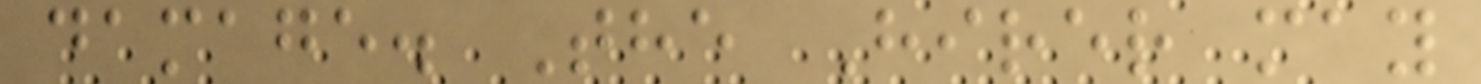damage. The Hirer may
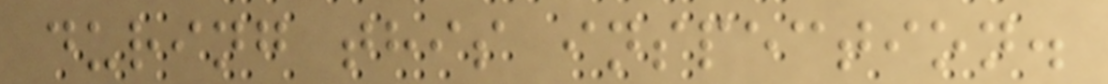during this inspection.
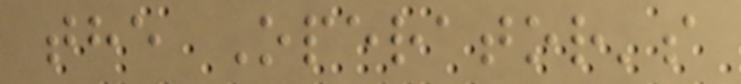the Operator's
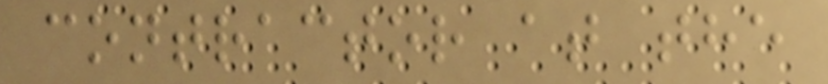contractor at the
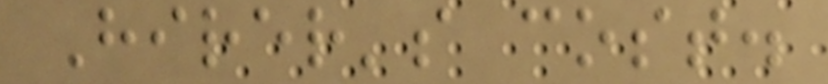Hirer's cost.
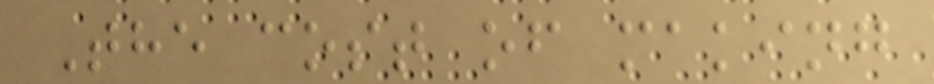The cost of making
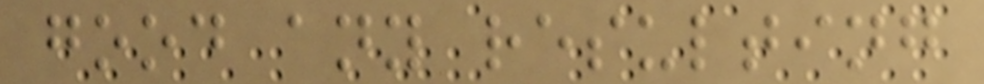good any resulting
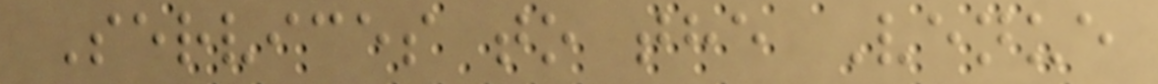Services to the Venue
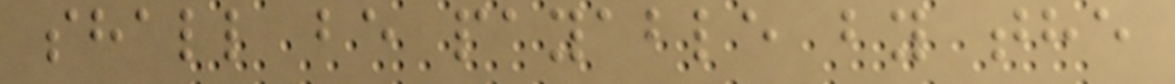shall be payable by the
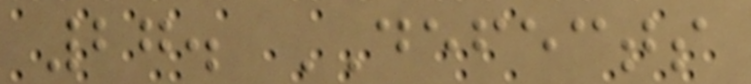27. DEFECTS
